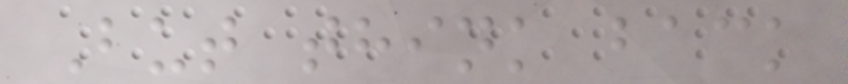But think back
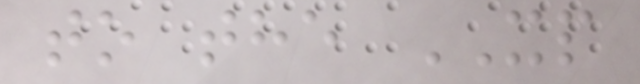to the XP
